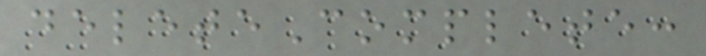deleteComplete:
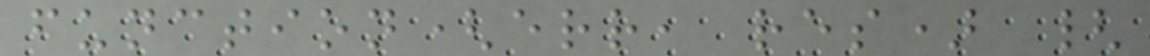function(err, res) {
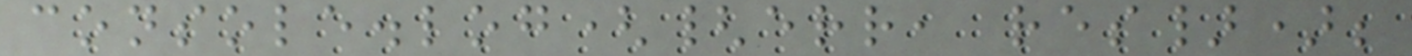console.log({err, res});
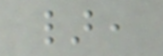},
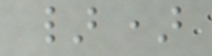})
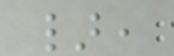},
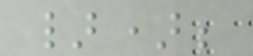});
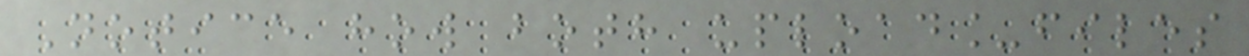Notice how both upload_files
